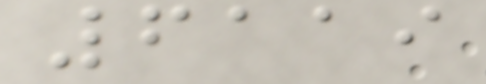6119
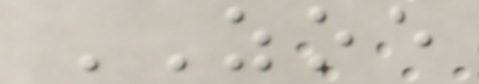ZOE
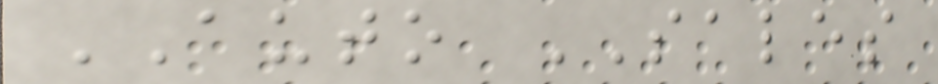AUTO SALES
